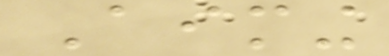Aiming
